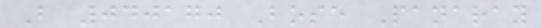B 040170 Bose Panaray
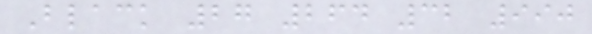Black 27 264 32 990
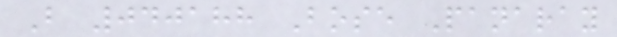B 040188 Bose Panaray
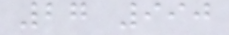27 990
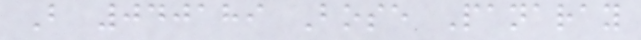B 040189 Bose Panaray
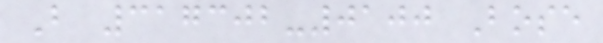B 317302-0100 Bose
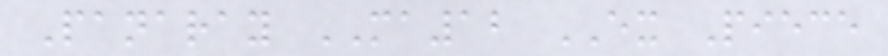Panaray MA12 EX Piece
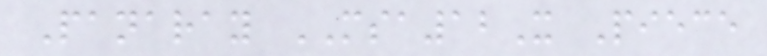Panaray MSA12X Piece
